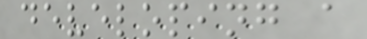developing a
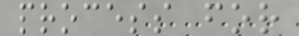process for
